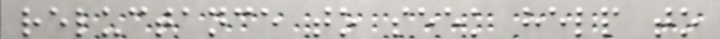reluctance to seek help to
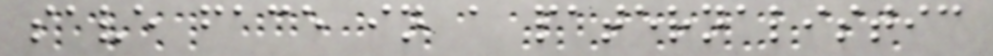save face in a paternalistic
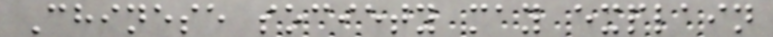Chinese society may explain
